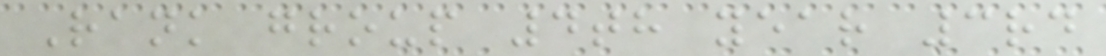Rank group 4th year 3rd
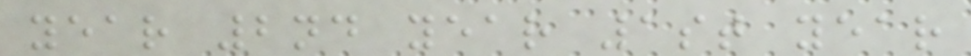year 2nd year 1st year
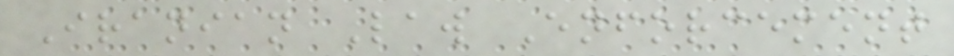Iranian Law Enforcement
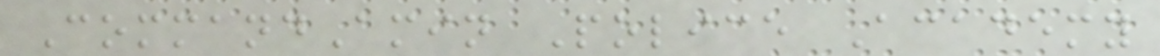CommandAmin Police Academy
